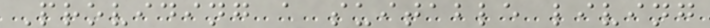Providing a suitable living
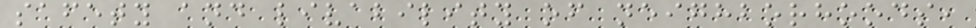safety and livability of neighborhoods,
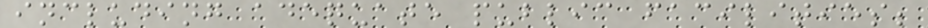including adequate public facilities;
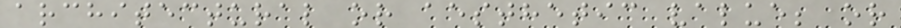architectural or aesthetic value; or
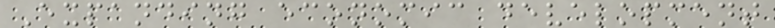Expanding economic development
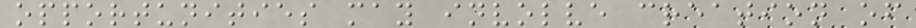opportunities may involve creation of
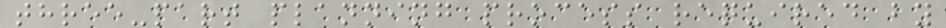three-part planning process required by
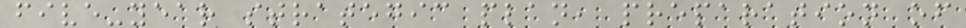five-year strategic plan, preparation of
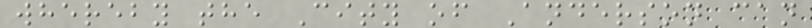whereby the City of Anderson can
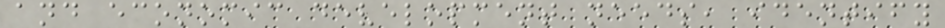and economic development needs, identify
